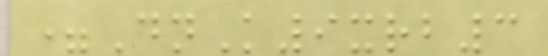=DnK9xrb3
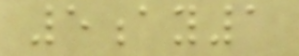5ay1
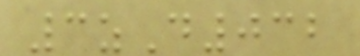3zD032
